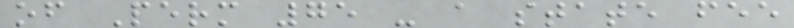of Perm 75 - a state fee
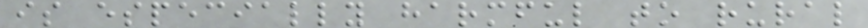is especially harmful to rural
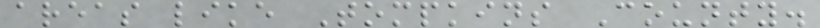areas like Tompkins County.
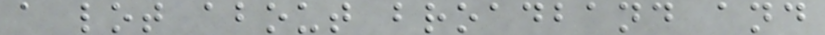a lot about broadband and
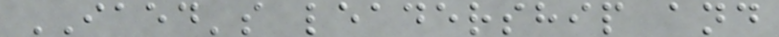IAED's leadership and
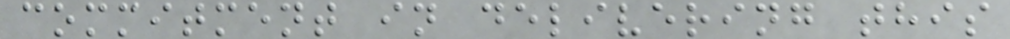commitment in delivering this
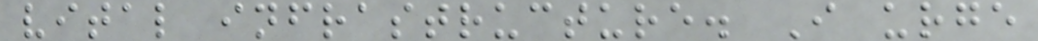vital infrastructure. I urge
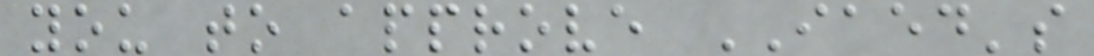you to approve IAED's
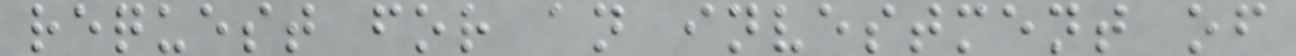request for an investment of
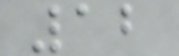12
